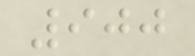900
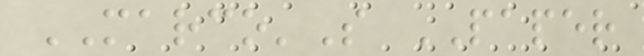MARCO'S PAPER
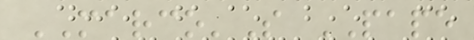MARCO'S PAPE
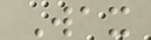Wax
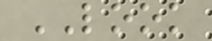LOOK
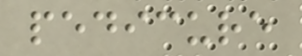pedicure
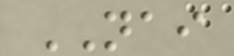NAI
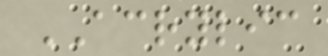ACRYLIC
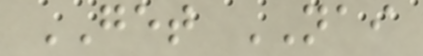GET NAI
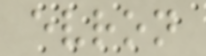evron
